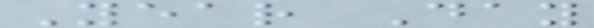Year Day
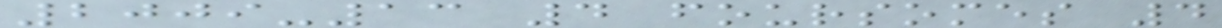2009-13 4 foursomes 4
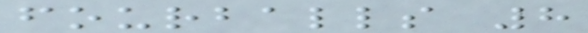fourballs 8
